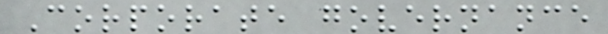Corporate governance
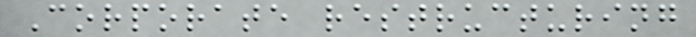Corporate restructuring
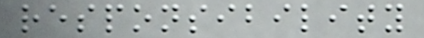responsibility
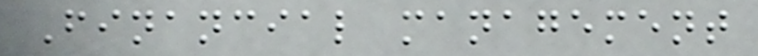Financial management
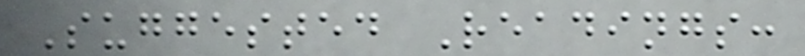Suggested Readings:
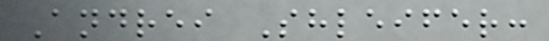Andrei Shleifer:
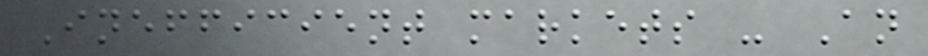Inefficient markets - An
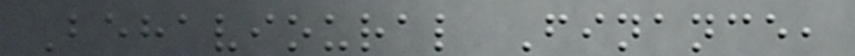Behavioural Finance,
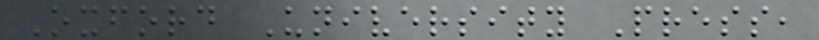Oxford University Press,
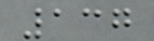137
